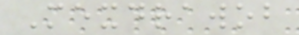Mexdrawob
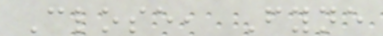Close, Fyne
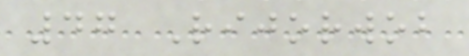47 Rijorwob
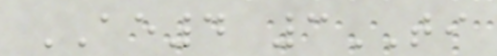AE4 3TI
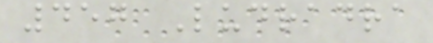457 Ludradra
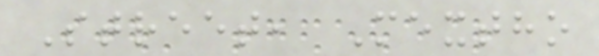Street, Mextho
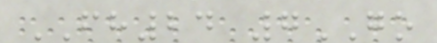FH24 7GO
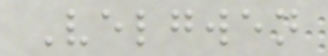Velgwen
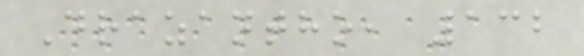Drazantho, 132
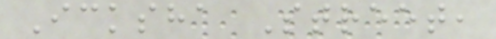Icksha Street,
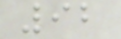92
